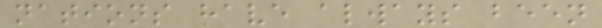nations have always been
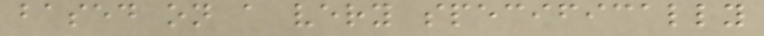based on a very specifically
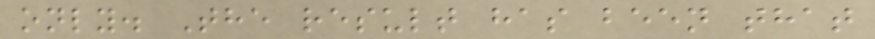only. The result has been that
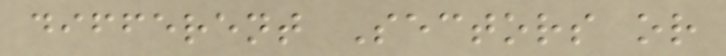different Sectors or
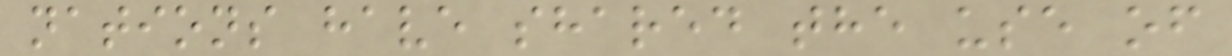nations have shared the use of
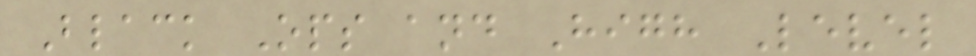Black Ops and High Level
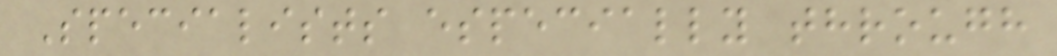Specialists especially through
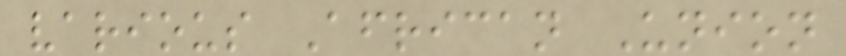various African Union
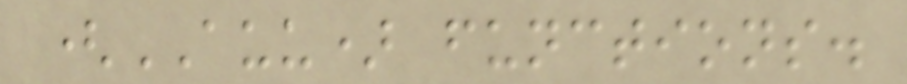(AUU) functions.
